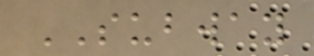SUBWAY
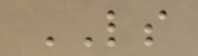LS
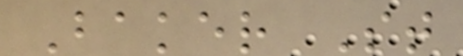Baker St
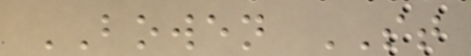BOWEN ST
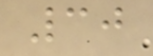30
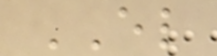EL
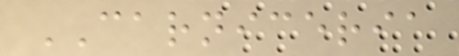CARNICERIA
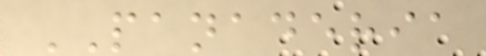PANADERIA
